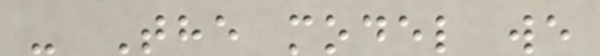- The model we
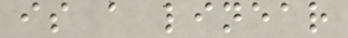is a linear
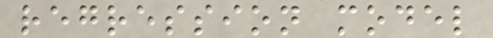regression model
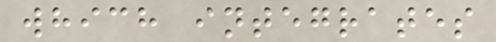which integrates
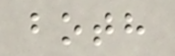both
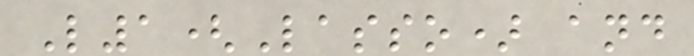L1(Lasso) and
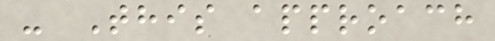- This approach
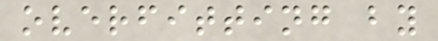overfitting by
